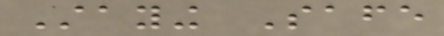Staying Safe
